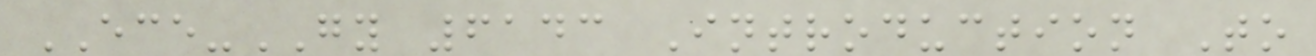ECE-GY 6143 Introduction To
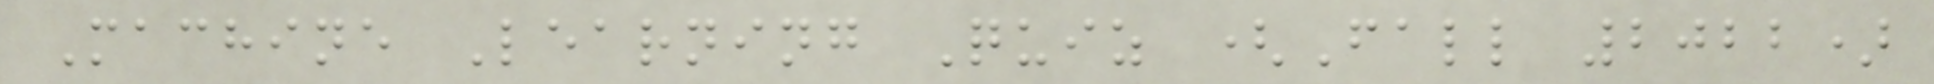Machine Learning Quiz (Fall 2022)
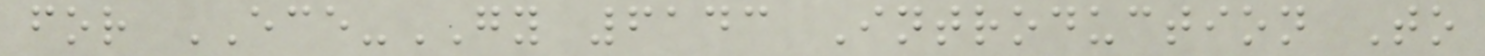for ECE-GY 6143 Introduction To
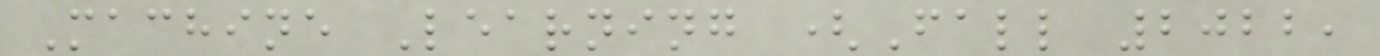Machine Learning (Fall 2022,
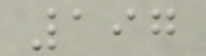197
